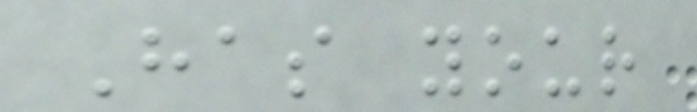Has your
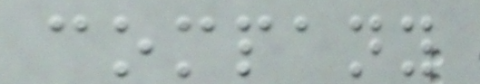company
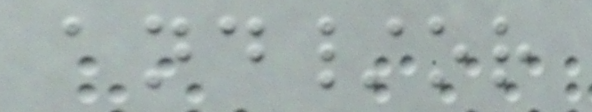and/or
